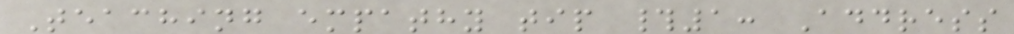Teaching empathy tip #1: Address
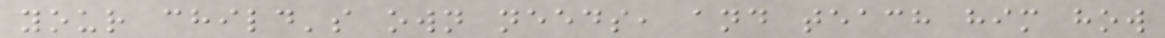your child's own needs, and teach him how
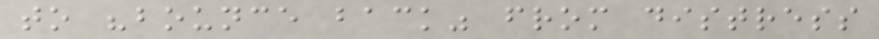to "bounce back" from distress
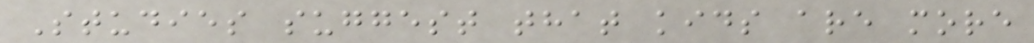Studies suggest that kids are more
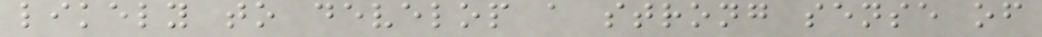likely to develop a strong sense of
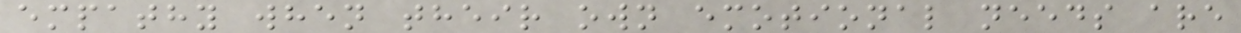empathy when their own emotional needs are
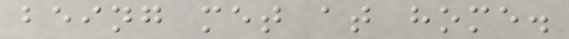being met at home.
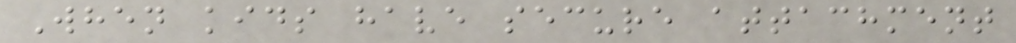When kids have secure attachment
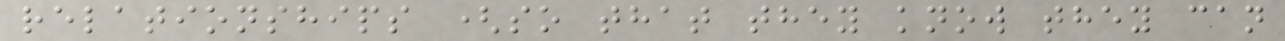relationships (so that they know they can
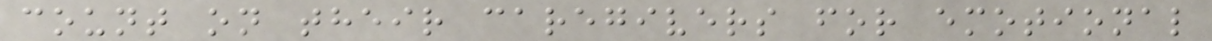count on their caregivers for emotional
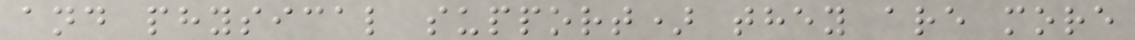and physical support) they are more
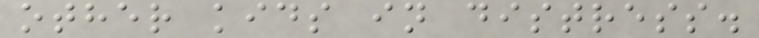other kids in distress.
